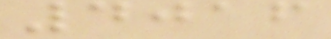4016
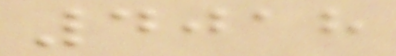4018
